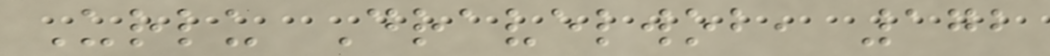Urlu Dravelwob, 172
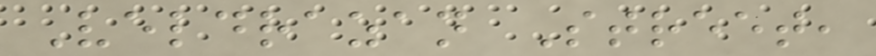Veldrazan Street,
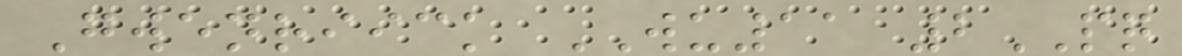Gwenriick WU11 2PQ
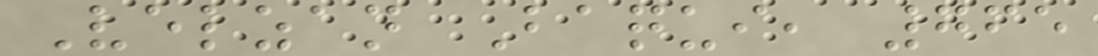Velzan Baqui, 765
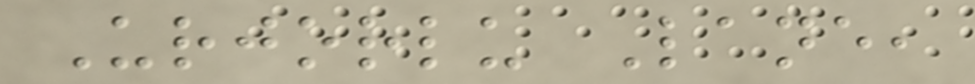Urjorlu Lane,
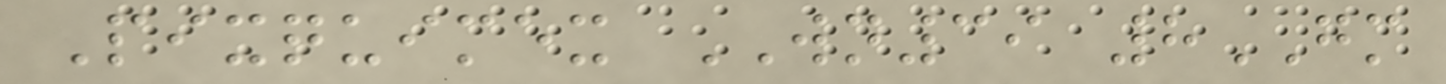Pixquimex WN39 8GM
